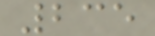235
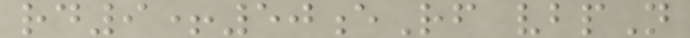rd9+50eRf vbpN
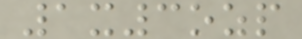1x3ozp
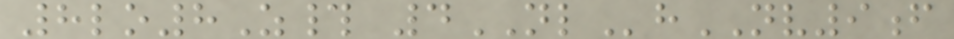8lo8Z# 4NLhNV9f
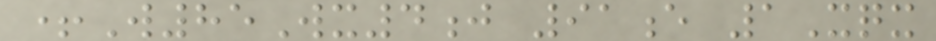+W85Wx4j 91e 1Xqx
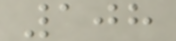108
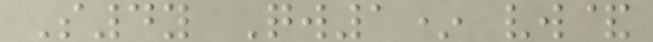S4y Qw1* vw&
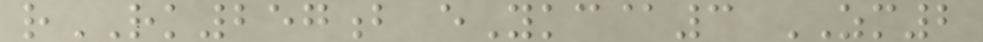rRK257b eYkc@3 ZM2
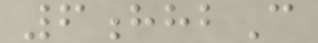6hhbC
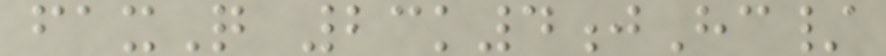faxQ 23k4jHc/
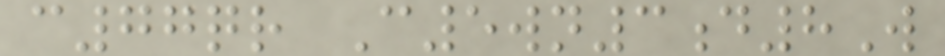c77qr C5wn3d8W
